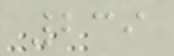239
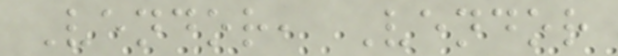Vendor, Vendor
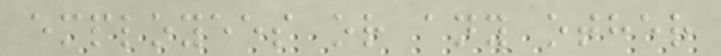employees or any other
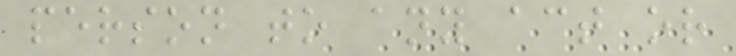person to any act or
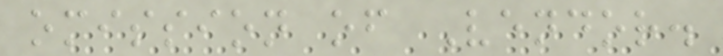omission of Vendor.
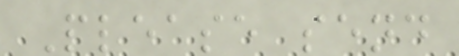Please send
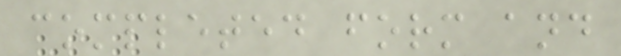completed form and
